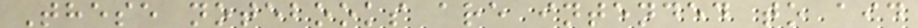These notebooks are intended to aid
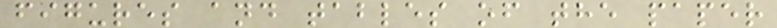figures and tables of the paper
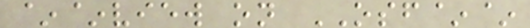~~view on OSF~~
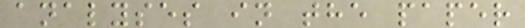analyses in the paper
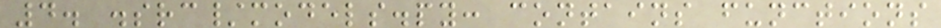4. .src/models.py: contains functions
